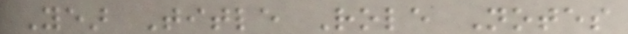Year Title Role Notes
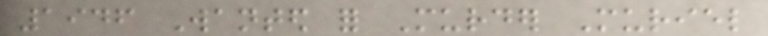1946 Wanted for Murder Muriel
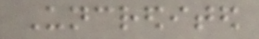Uncredited
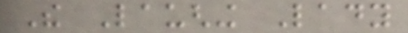The Laughing Lady
